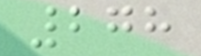278
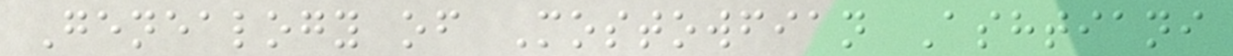Genealogy of Mostowfian Ashtiani
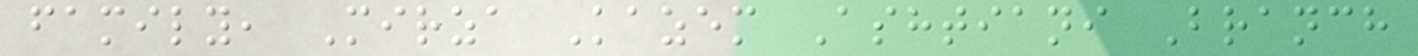family, Mirza Kazem Ashtiani Branch
